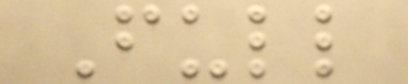Full
